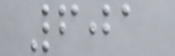601
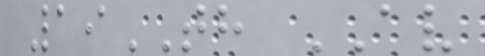19TH AV
